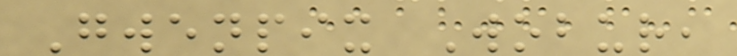Gwenpix Wobur,
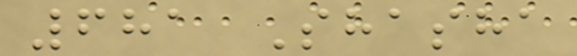681 Shasha
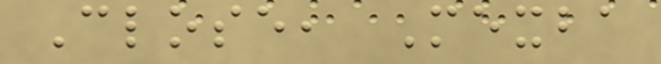Close, Mexba
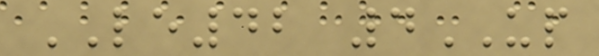LE42 4UP
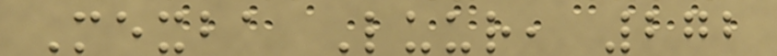Mexba Luur, 272
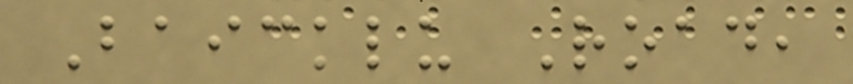Baicklu Road,
